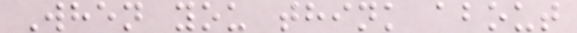When you think about
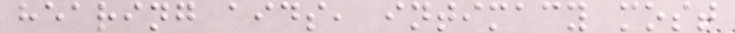hearing aids, intimacy most
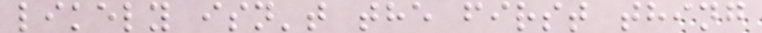likely isn't the first thing
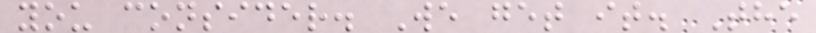you consider. We get it. The
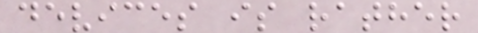devices is rather
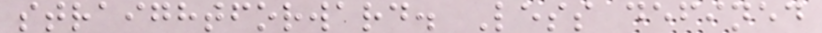straightforward. Less defined
